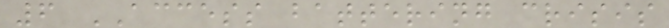6 ACCESS battering crisis
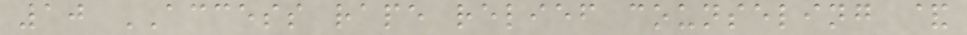10 ACCESS rape relief counseling &
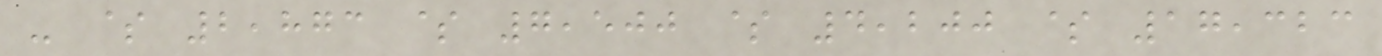- $ 2,873 $ 7,500 $ 4,200 $ 17,323
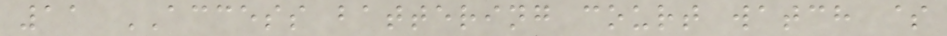11 ACCESS battering court watch $
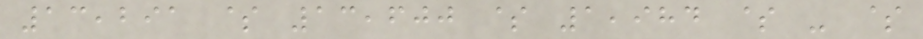13,291 $ 13,600 $ 1,984 $ - $
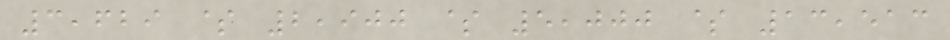3,629 $ 2,900 $ 5,000 $ 13,513
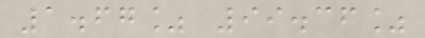1.67% 99.36%
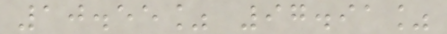10.55% 97.91%
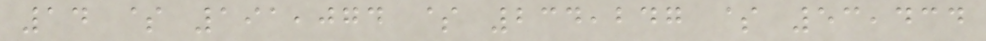14 $ 191,074 $ 234,247 $ 53,434
